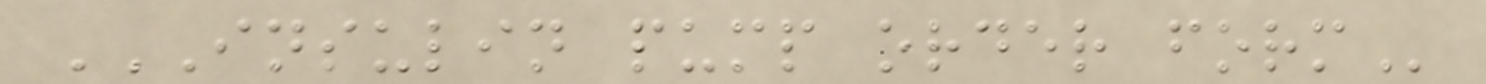INSULIN PUMP ORDER FORM
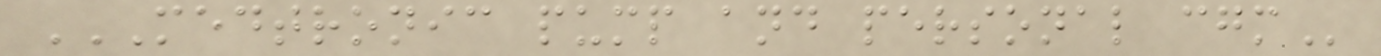MEDTRONIC PUMP AND PERSONAL CGM
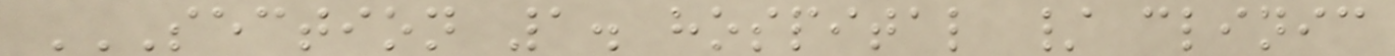SECTION 1. HOSPITAL / CLINIC
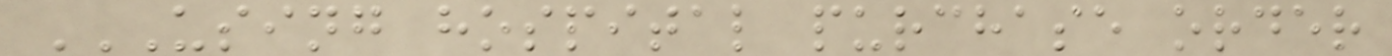USING HOSPITAL PURCHASE ORDER
